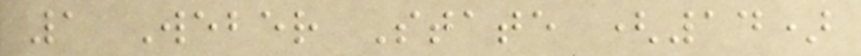1 Weber State (14)
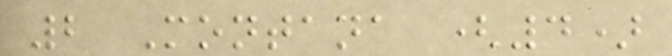2 Montana (4)
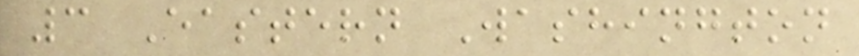3 Eastern Washington
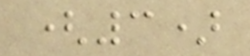(3)
